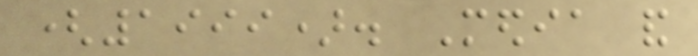(1999). Media and
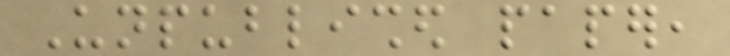Unpublished paper,
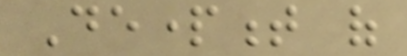Department of
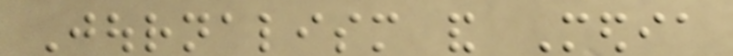Journalism and Media
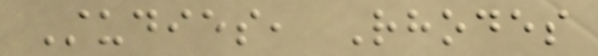Studies, Rhodes
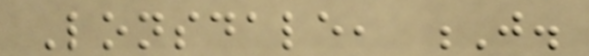Lonsdale, J.
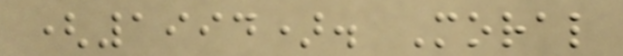(1994). Moral
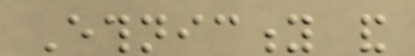Ethnicity and
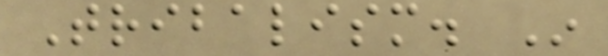Tribalism. In
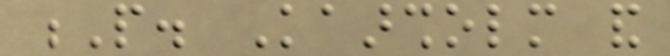P. Kaarsholm and
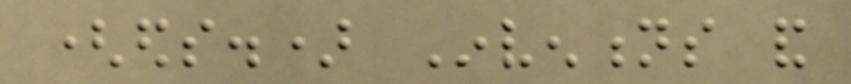(eds.) Inventions and
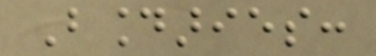Boundaries:
